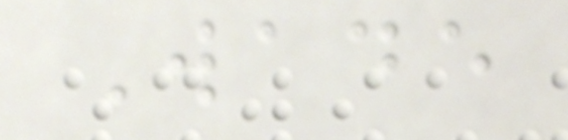Wade
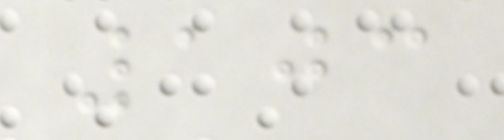103
